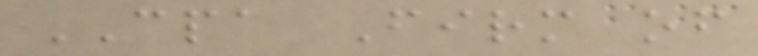CPA Firm of
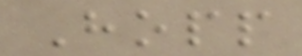Hopp
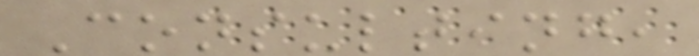Consulting,
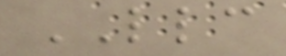LLC
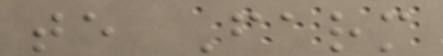te Farm
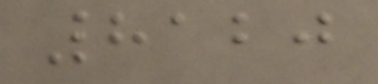8120
